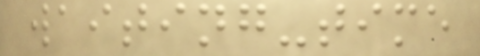waiting-time
